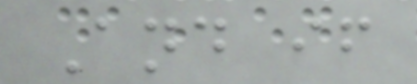And if
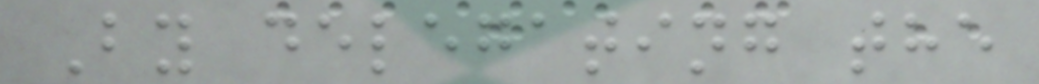By delegating the
